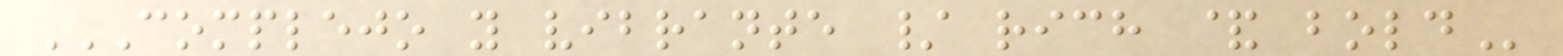COMPLEJO Y VIBRANTE / RICH & BOLD
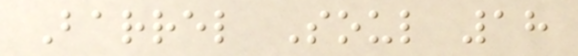Barrel Soul 18
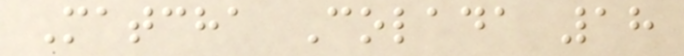Matcha Colada 18
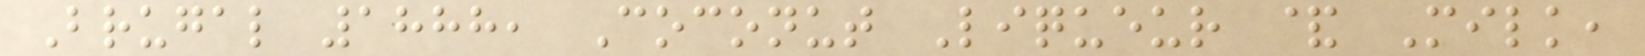Brugal 1888, Coconut Liqueur & Milk,
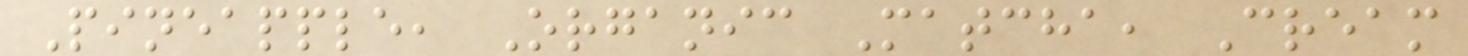Pineapple, Organic Matcha, Cream
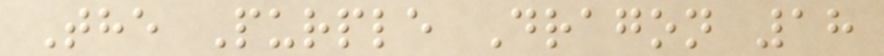The Purple Dragon 18
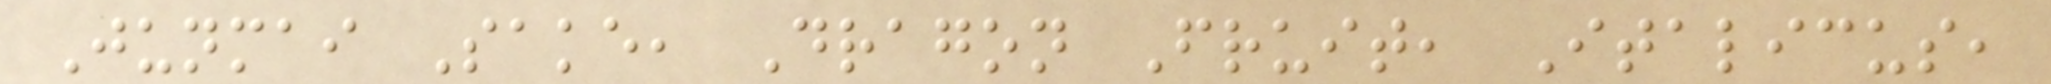Junmai Sake, Dragon Fruit, Italicus,
